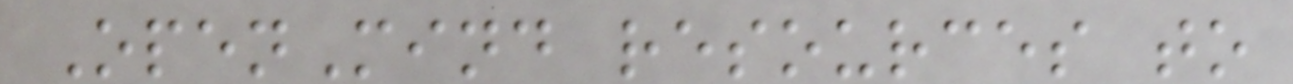OpenMind resources to
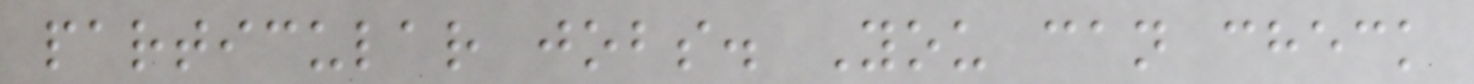particular jobs. You can check
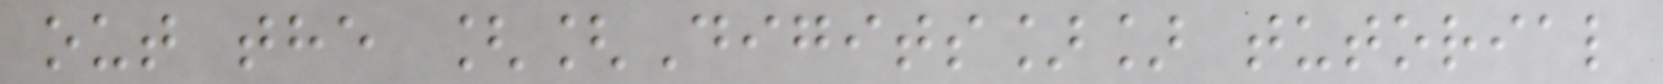out the [[Digits]] tutorial
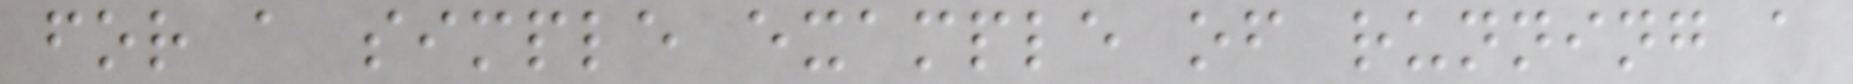for a simple example of running a
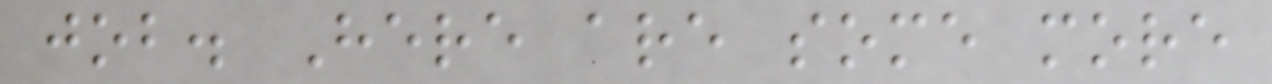job. Here are some more
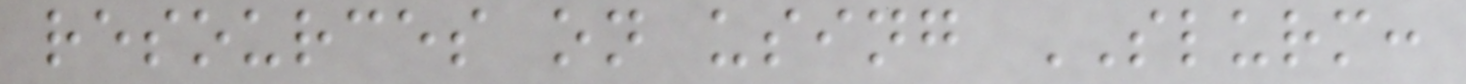resources on using SLURM:
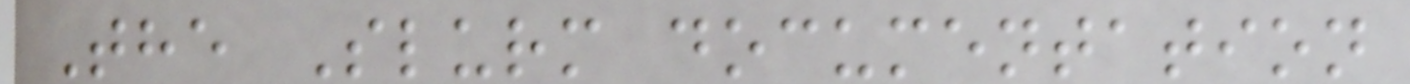The Slurm documentation
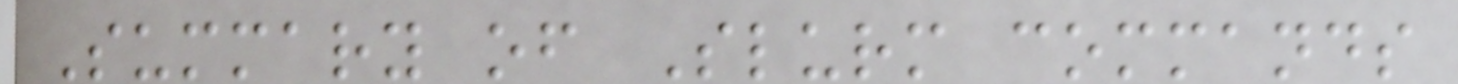Summary of Slurm commands
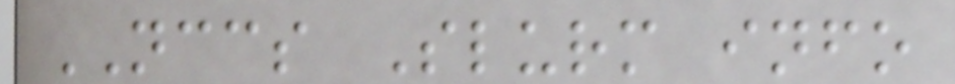NCCS Slurm info
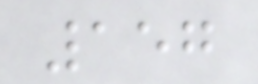157
